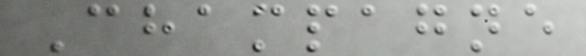Champagne
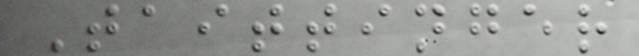Taittinger
